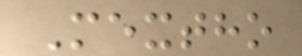Mextho
